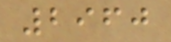2960
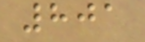801
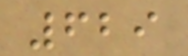629
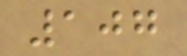107
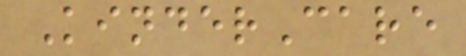KinderCare
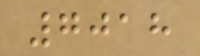7018
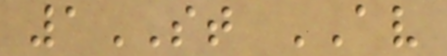1ST AV
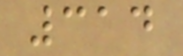314
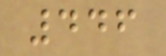446
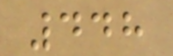448
